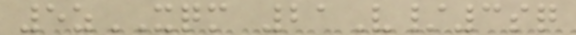5zXQM 21V/3sq
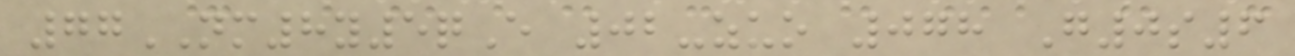77NM8y5qE 02-zuo 078 G0s6
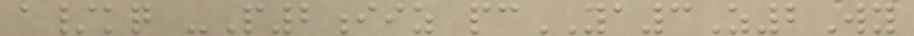a/kq -P2iiz pcYA3Z2Wy
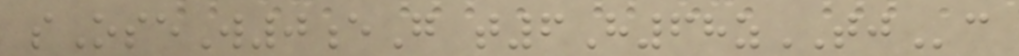sOseW0eG t6H68zTJc
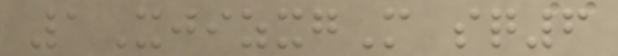1XjizxgM sq6
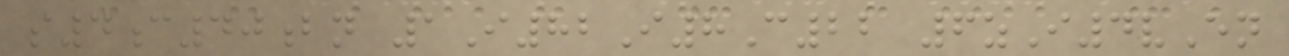s4c40bn 1I82I8C22 6zI4vEn
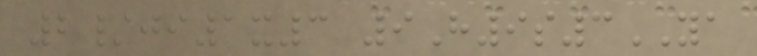2/ji1x3 9H9s3YA
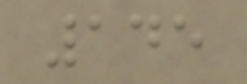145
